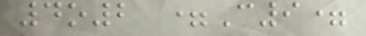4o2 =C9=
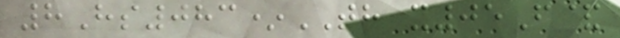8Hs083*TH x05F&
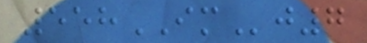558IMj7
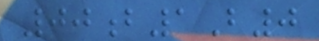00b1B0
